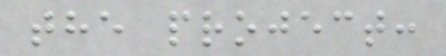the project:
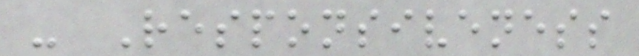- Responsiveness
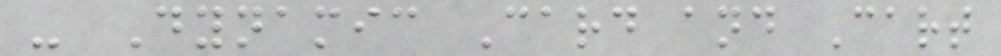- Dynamic Card and Cart
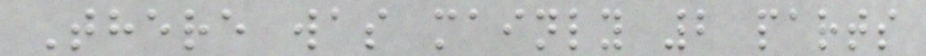There was mainly 2 parts
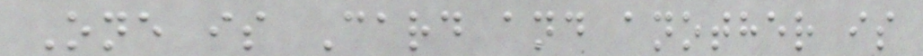One is Card and another is
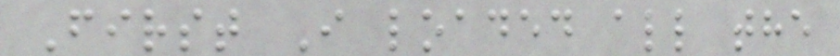First I loaded all the
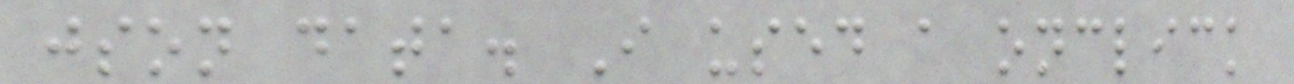json data. I used a onclick
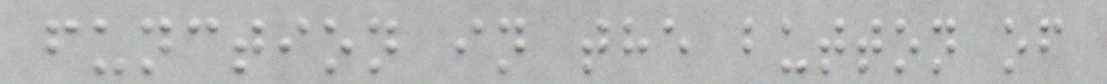function in the button of
